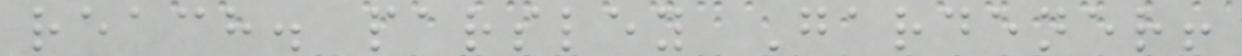reach. parsley Gardener!
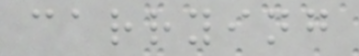carrying
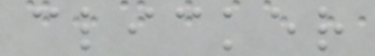clicker
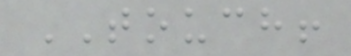TOUCH!
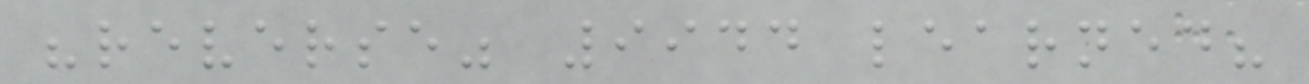"reverse" 9944 learned?
